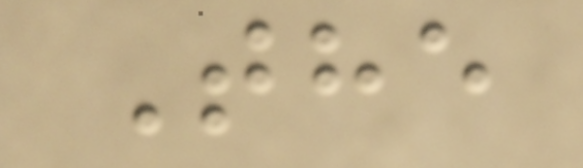The
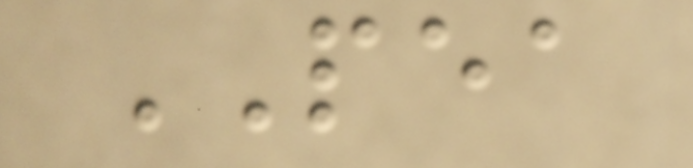PEA
